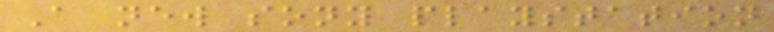A new sony playstation
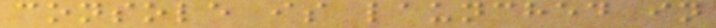console is launched in
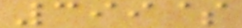399$
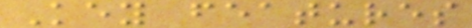Key features
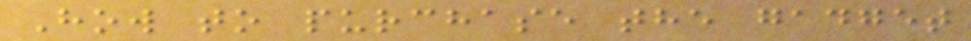How to purchase the gadget
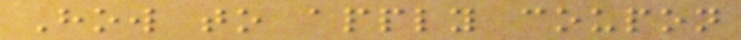How to apply coupon
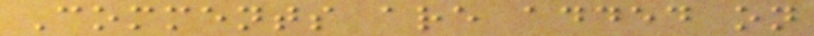Comments are added on
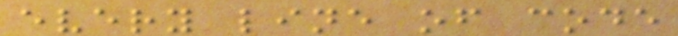every line of code
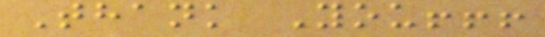Thank You!!!
